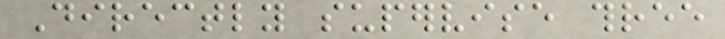Directly supervise three
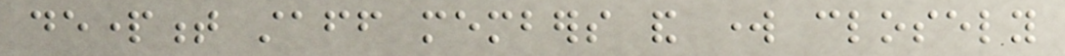department staff members and work closely
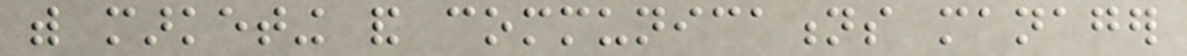with marketing and communications manager
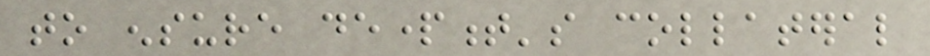to ensure department's collateral
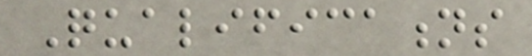Qualifications
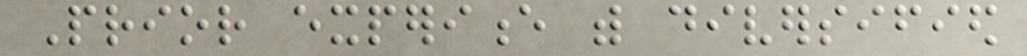Prior experience with diversified
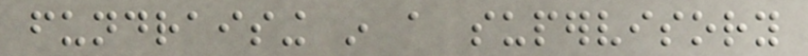fundraising in a supervisory
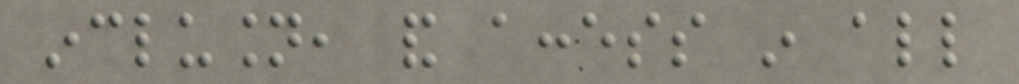inclusion, and access in all
